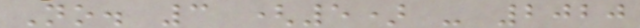No. 3 (5) - 2020
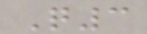Q3
